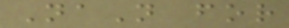NaN for
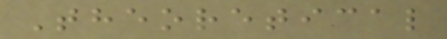Theoretical
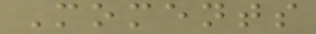Moments
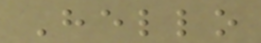Hello
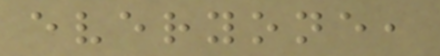everyone,
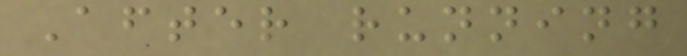After running
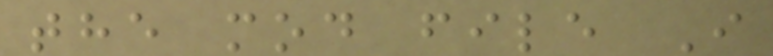the mod file I
